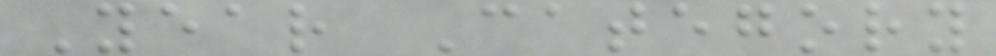Year Category
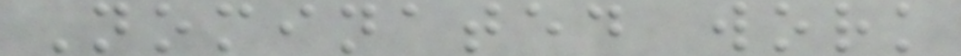Nominated work
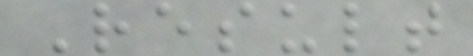Result
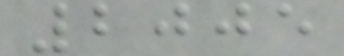2005
